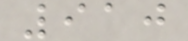910
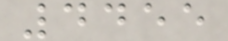4455
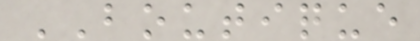BOUTIQUE
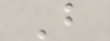B
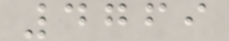4769
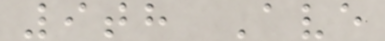9th Ave
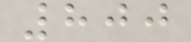800
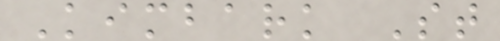Kimbark St
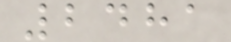2481
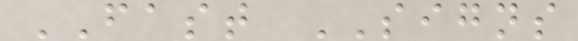FAST SIGNS
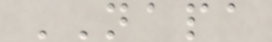NAPA
